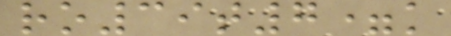ro39t7=k
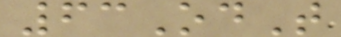63OdT
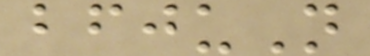bfjuN
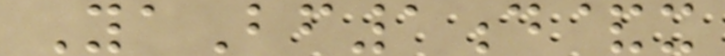YaBf1d&x
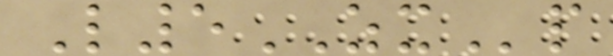L5ZXp
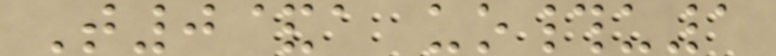T0&a uo#u1
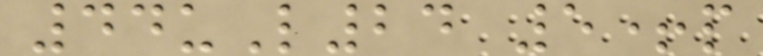44uL24 5+p
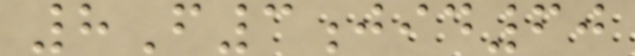8F3jid60
